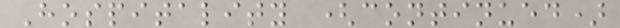Hospitality (continued)
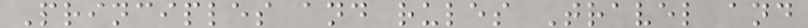Principles and rules Travel and
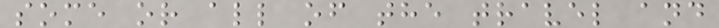some or all of the travel and
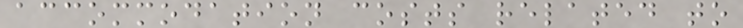accommodation costs related to
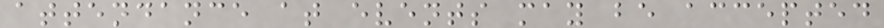attendance at events may be accepted
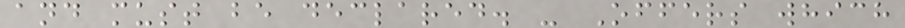and must be declared. - Offers which
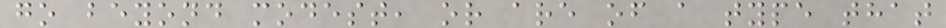go beyond modest, or are of a type that
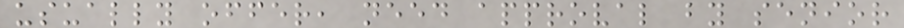usually offer, need approval by senior
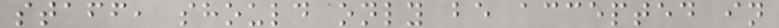staff, should only be accepted in
